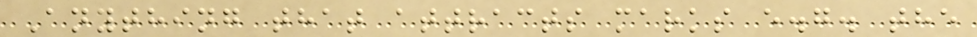Anything that attracts marks e.g. the
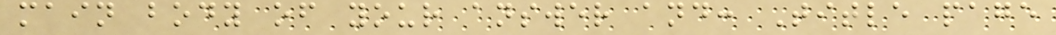main body of your answer and: Title page
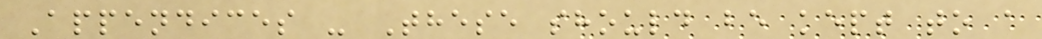Appendices - These should be kept to a
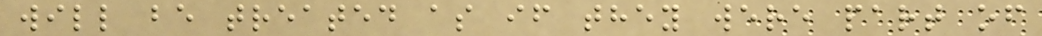will be treated as if they were part of
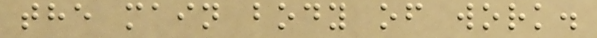the main body of work.
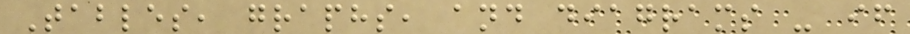Tables, graphs, and diagrams - if
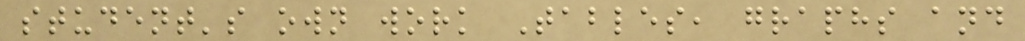student's own work Tables, graphs and
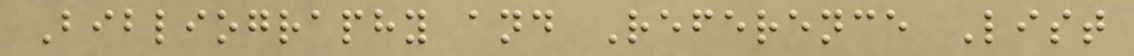Bibliography and Reference List
